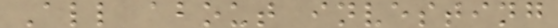All about investing
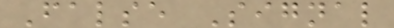False Signal
